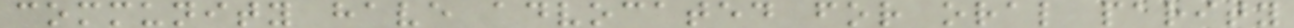community have advocated for oral parity
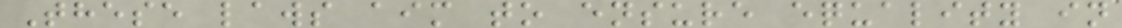These laws aim to ensure equality in
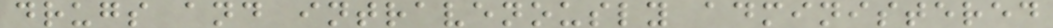drugs and intravenously administered
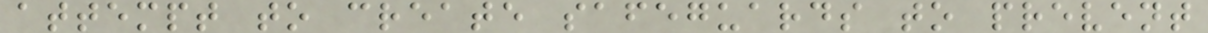attempt to create safeguards to prevent
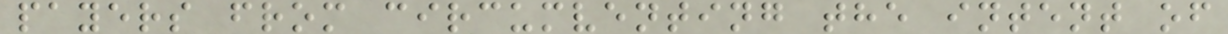payers from circumventing the intent of
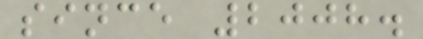since 2008.
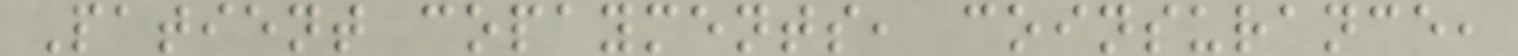Patient copayments, coinsurance,
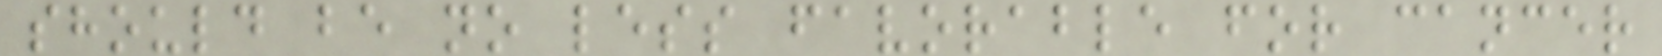should be no less favorable for cancer
